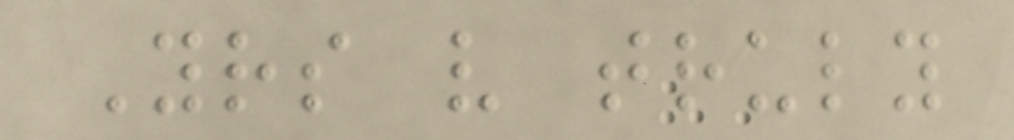Yours very truly
